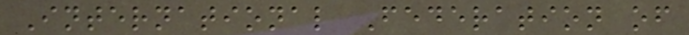International Federation of
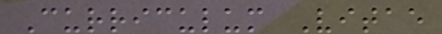Curriculum Vitae
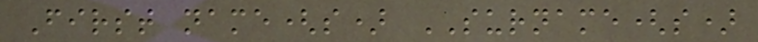First name(s) SURNAME(s)
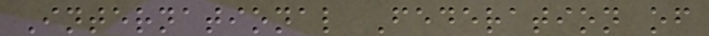International Federation of
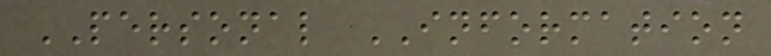PERSONAL INFORMATION
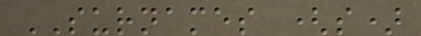SURNAMES (s)
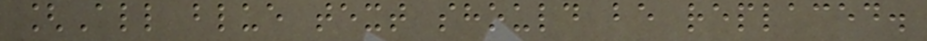[All blue text should be replaced.
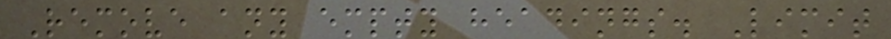Remove any empty headings. Limit
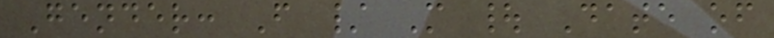Gender: F / M | Date of
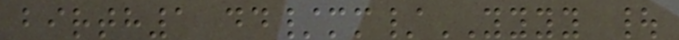birth1 dd/mm/YYYY |
